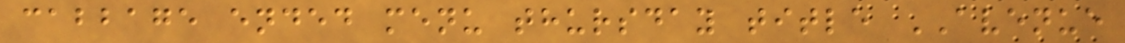cabbage ended menu thursday title AVENUE
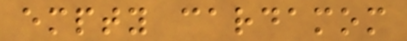empty cardamom
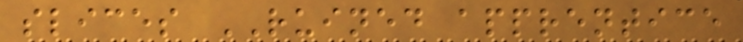slices RUINED apprentice
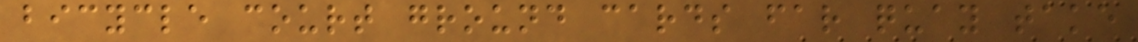bicycle court ground cards far quay take
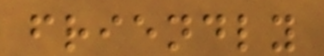friendly
